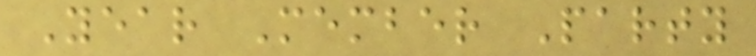Year Member Party
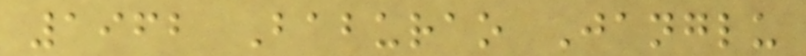1962 Baburao Janglu
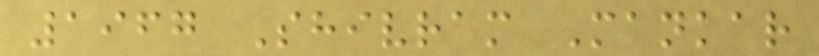1967 Shivram Mankar
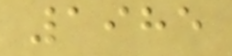1985
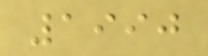1990
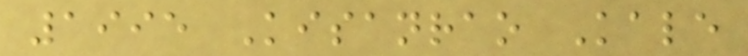1995 Kisanrao Kale
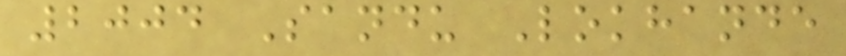2004 Sandu Lokhande
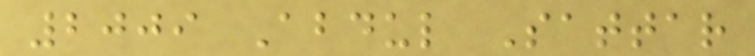2009 Abdul Sattar
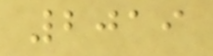2019
